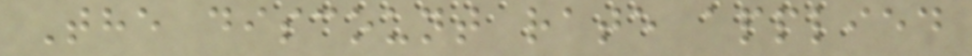The discount rate applied
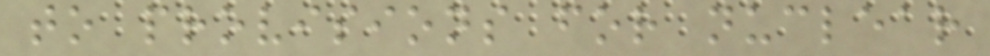to provisions for nuclear
